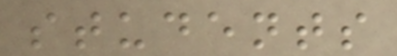students
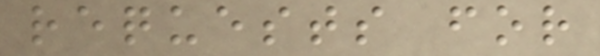requests for
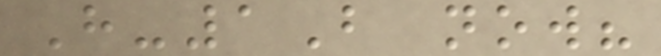H-1B now?
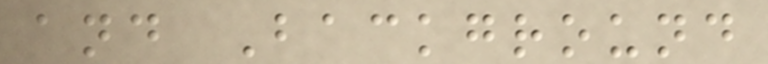and Background
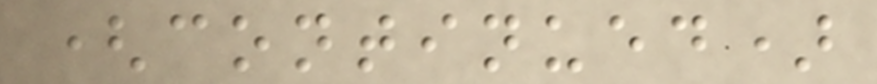(continued)
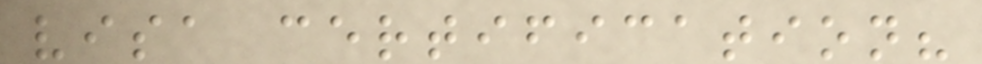visa certification?
